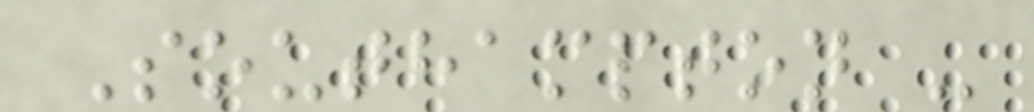Southampton -
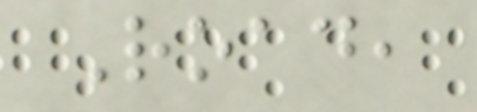Road,
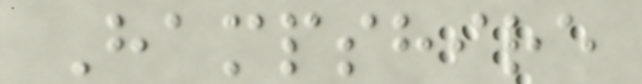Hampshire
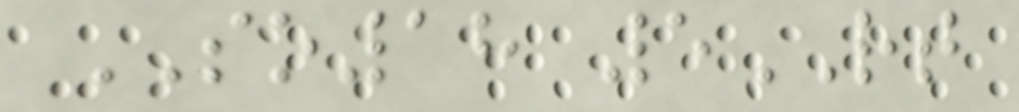SO18 5RT
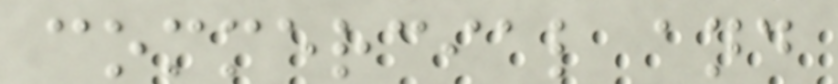commercial and
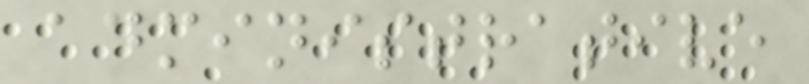administrative
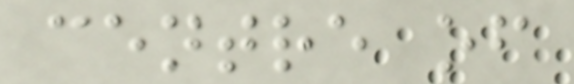centre of
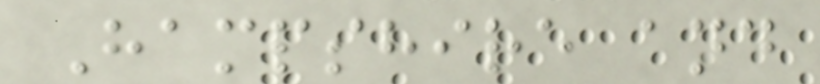Hampshire and
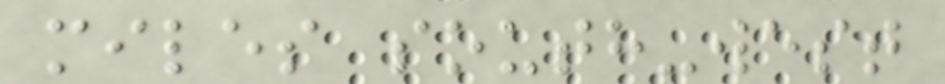miles south-west
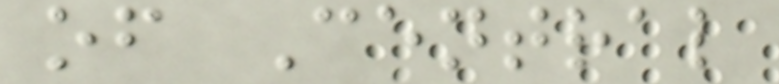of Central
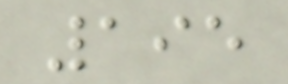195
